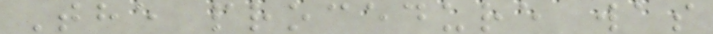The procedure was
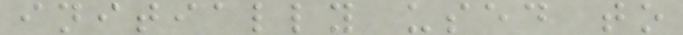initially used to
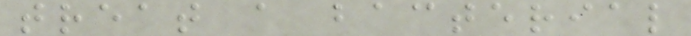treat a bacterial
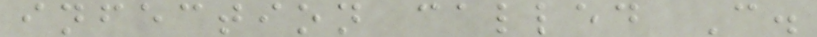infection called C.
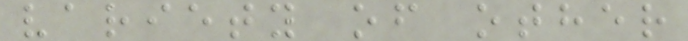variety of other
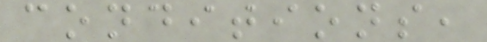conditions,
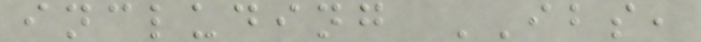including IBS,
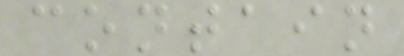contain
